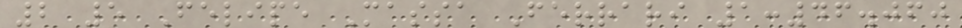2 5 Felipe Massa Ferrari 1:46.060
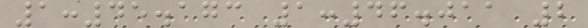1:45.173 1:46.011 2
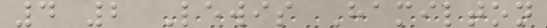4 2 Lewis Hamilton
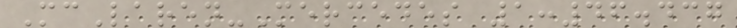McLaren-Mercedes 1:46.437
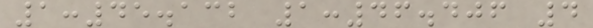1:45.132 1:46.406 4
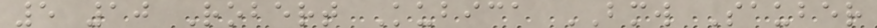5 10 Robert Kubica BMW Sauber
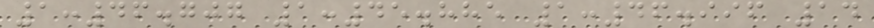1:46.707 1:45.885 1:46.996 14
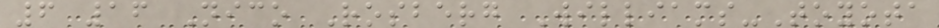6 16 Nico Rosberg Williams-Toyota
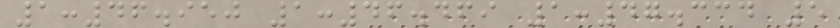1:46.950 1:46.469 1:47.334 5
